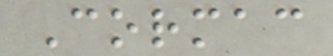Cormac
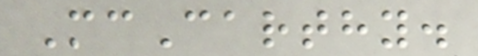McCarthy.
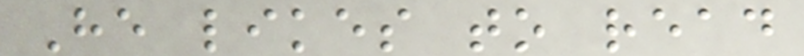He likes to read
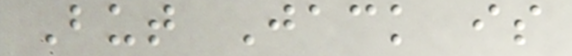But Jack is
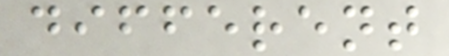different
